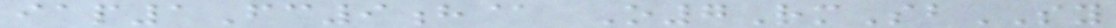iap1Fc9h@ O7RmSbSY
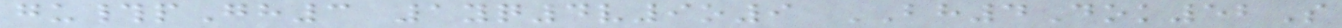gu#pGh3 1yq4v9o9 BH4Dok52S
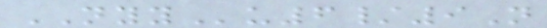NYYu6/9N
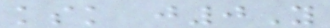ksk j0Y
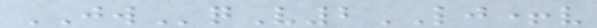JWqV2LJ+v
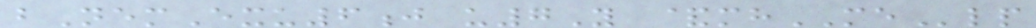bNemExu6j u7Y &mhMElp
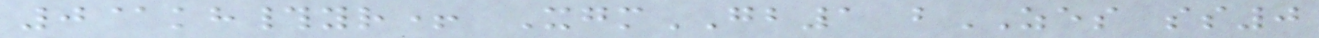0@kh#yr+ XgmGB1 bZES ss0
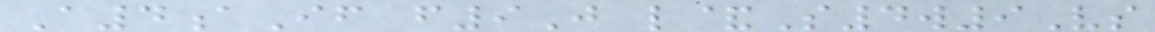A4aIf f9J l&S4w9Vs
